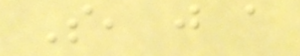So, just a
